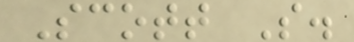Scott S.
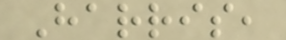Harris,
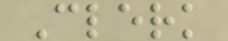Clerk
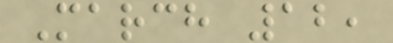March 12,
